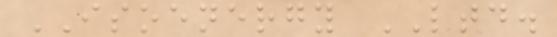ISOENERGY LTD.
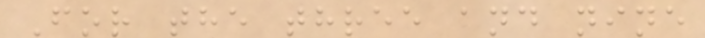For the three and nine
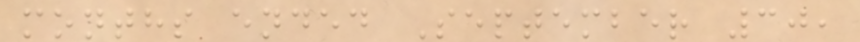months ended September 30,
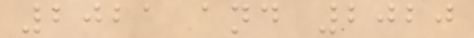2021 and 2020
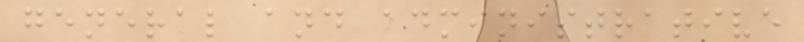general and administrative
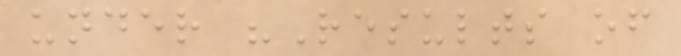under "Results of
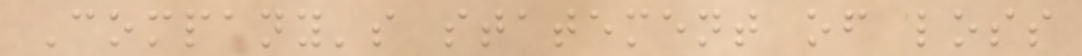Company's statement of loss
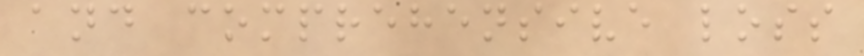and comprehensive loss
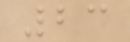23
